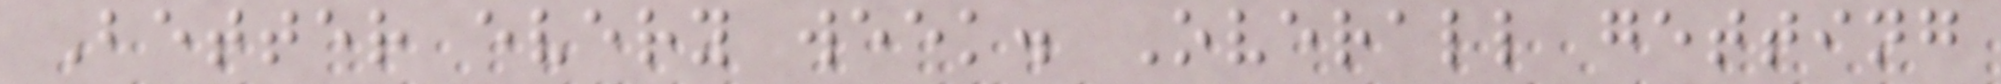Better every week. Overall getting
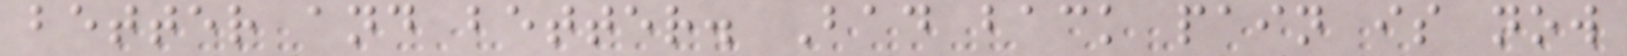better and better. Bad back pain is now
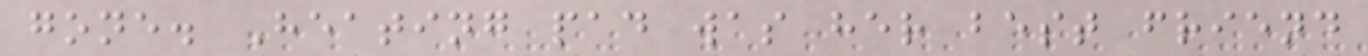gone. Heating pad was her best friend
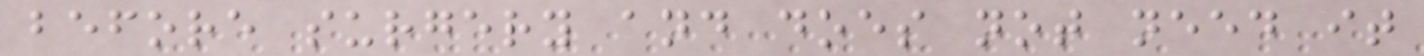before surgery and does not need it
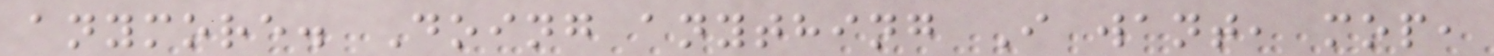anymore. Doing anything I want, mop,
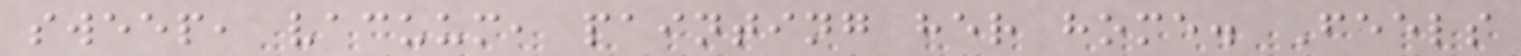sweep, vacuum, painting her home. Feels
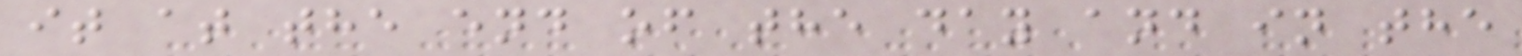it at the end of the day and in the
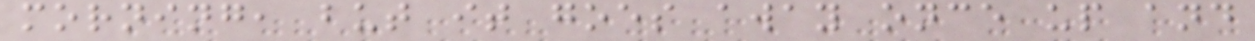morning, but it goes away once up and
